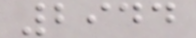2944
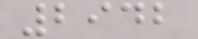2942
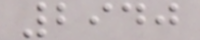2940
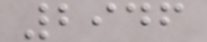2946
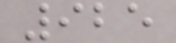925
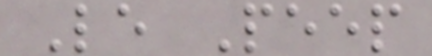Le Peep
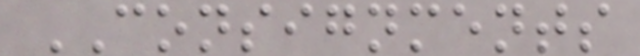CONSIGNMENTS
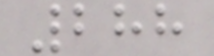288
